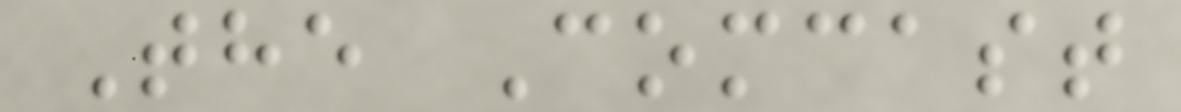The Comcast
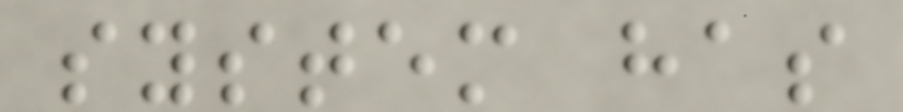system has
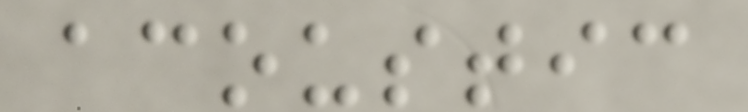acoustic
